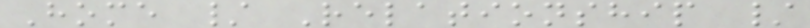Home / Relationship /
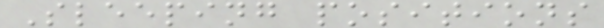Sleeping positions
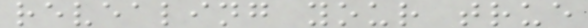revealing your true
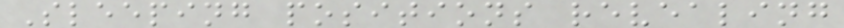Sleeping positions revealing
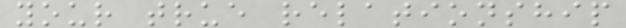your true relationship
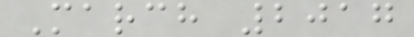March 2017
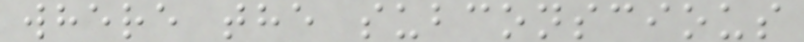where the subconscious
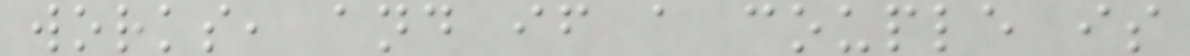works, and if a couple is
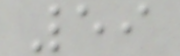59
